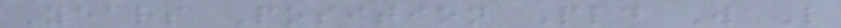Years Position Pld W L
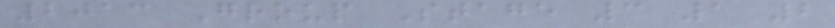2013 Group Stage 3 1 2
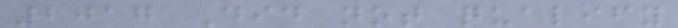2017 Did not qualify
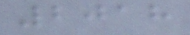2018
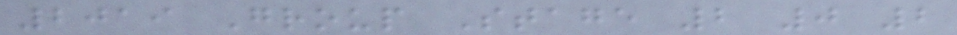2019 Group Stage 2 0 2
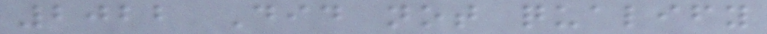2022 Did not qualify
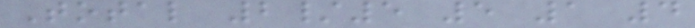Total 2/5 5 1 4
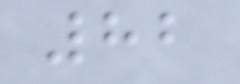82
